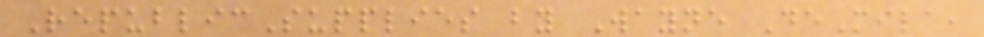RepublicSupplies by Wayne DeMila,
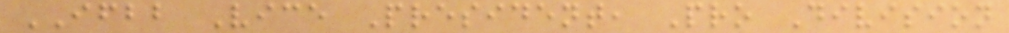IFBB Vice President, Pro Division
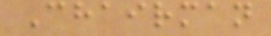Chairman
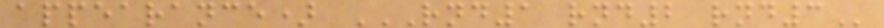appearance) RND1 RND2 RND3
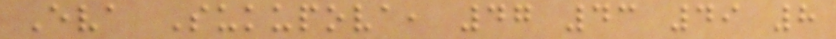Eva Sukupova, 47 43 49 8
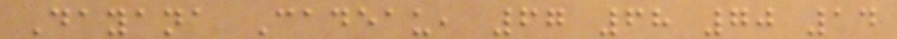Dayana Cadeau, 67 68 70 14
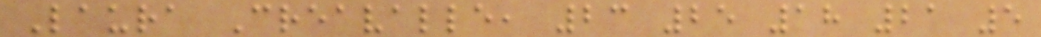Laura Creavalle, 23 25 18 21 5
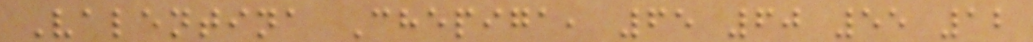Valentina Chepiga, 65 60 55 12
